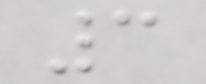3
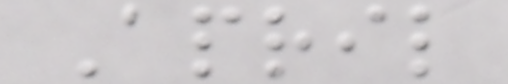April
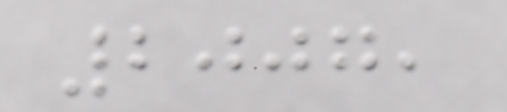2007,
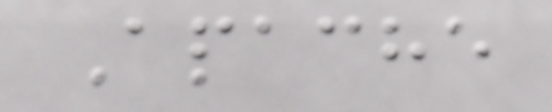Apache
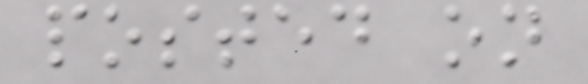posted on
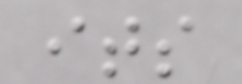its
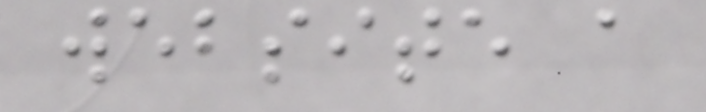website a
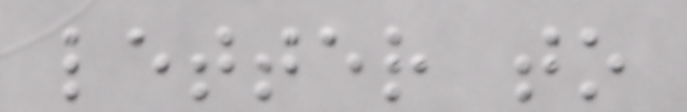letter to
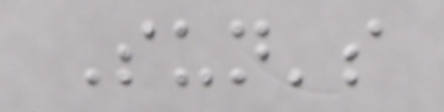Sun's
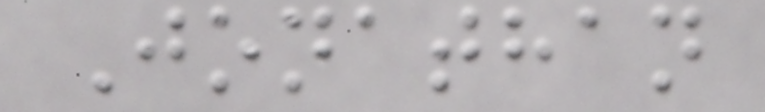Jonathan
